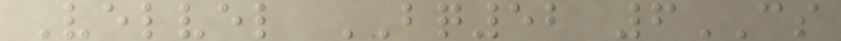Velvel BQ52 6CS
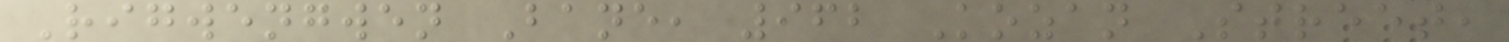Rigwengwen Bane, 962 Kozan Street,
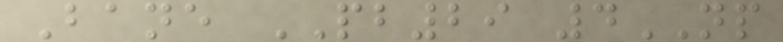Bane PB29 4NP
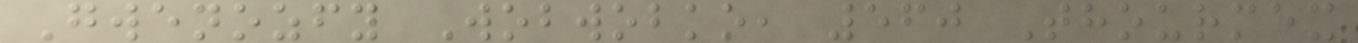Gwenozfy Wobwobko, 560 Thourmex
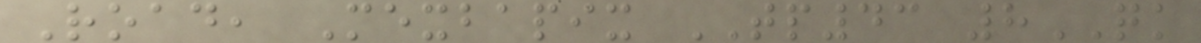Road, Mexbapix TP43 8QK
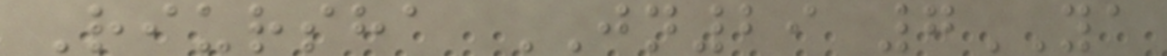Riursha JN29 7YA
